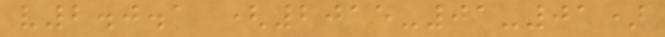v2.0.1 (2015-01-01)
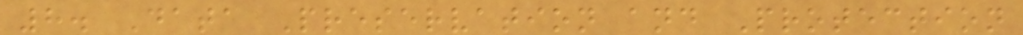8. Data Preservation and Protection
